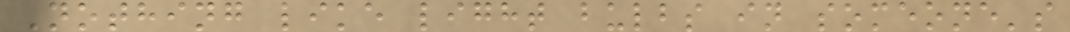Nothing like light bulbs in someone's
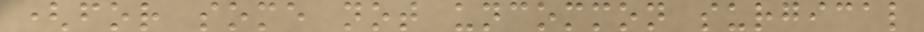(for some not uncommon surgical
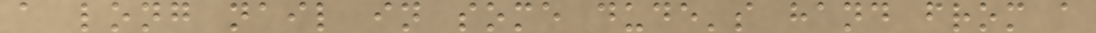a long nail in some dude's hand from a
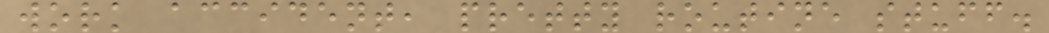work accident, pretty routine stuff.
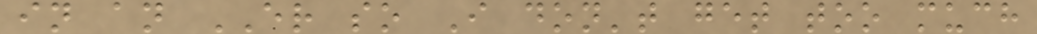in an ER so I don't get too much
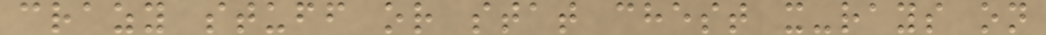crazy stuff or stat chest x-rays on
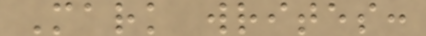Mark writes:
